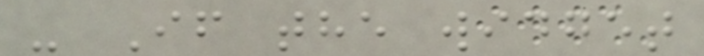- If the widget
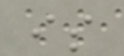is
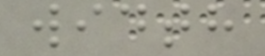width
